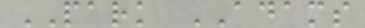PARK ADAMS
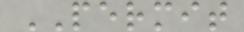PERMIT
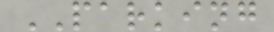PARKING
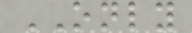ONLY
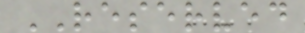RESERVED
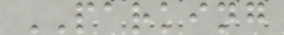PARKING
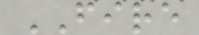FIRE
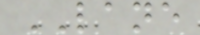LANE
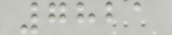7821
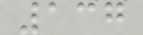137
